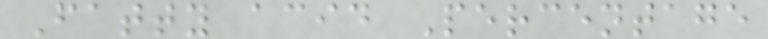Fatty acid Percentage
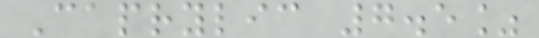Caprylic 7.5%
